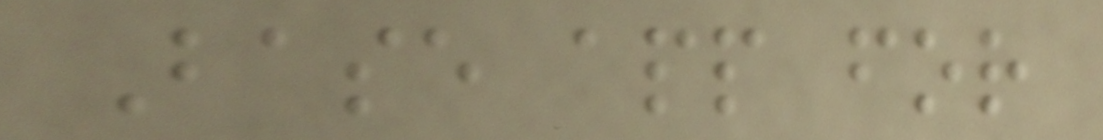Base app for
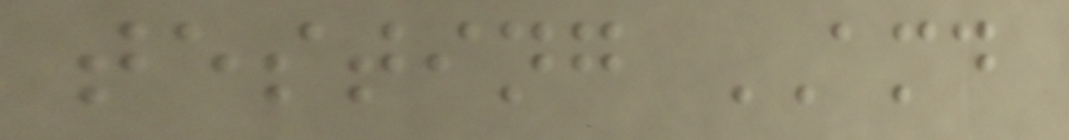testing AMD
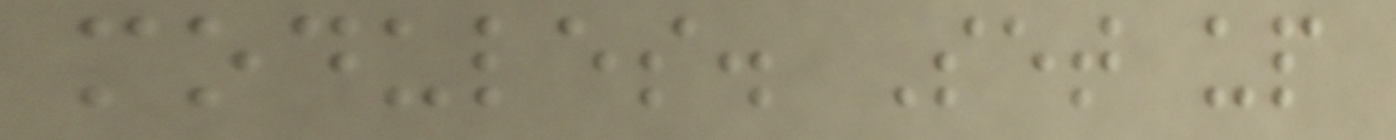modules. Set up
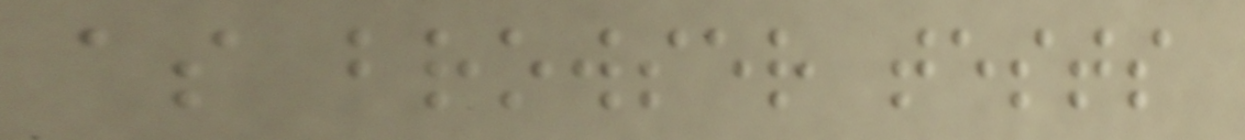as browser tests
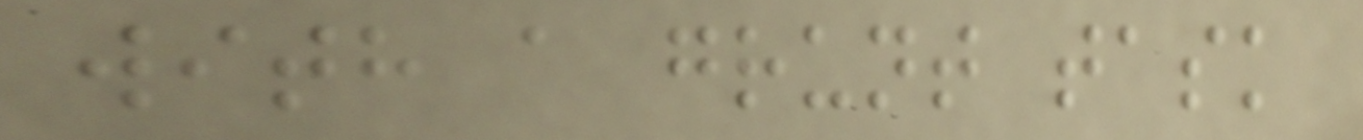with a grunt task
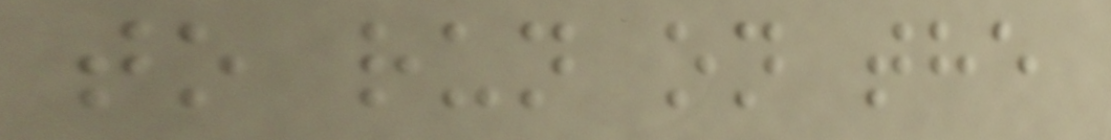to run on the
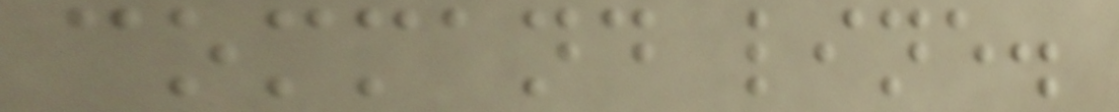command line.
